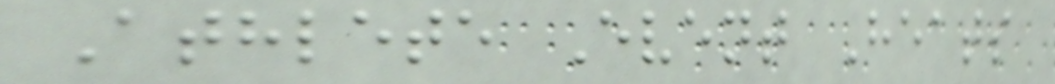Athlete Event Heats
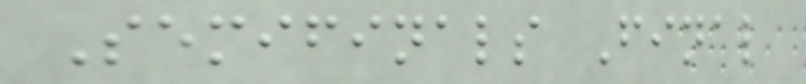Semifinals Final
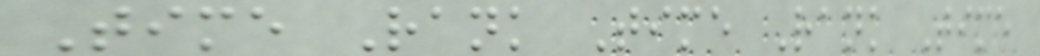Time Rank Time Rank Time
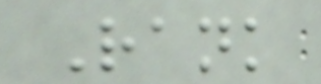Rank
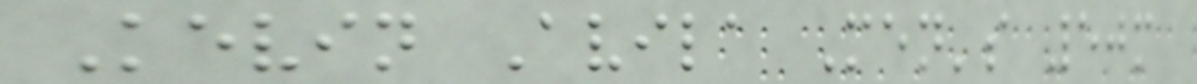Kevin Avila Men's 50m
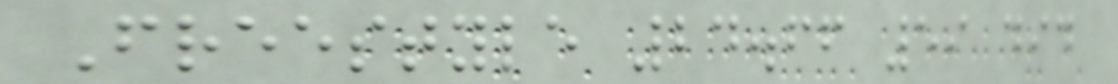Freestyle 24.66 59 did
